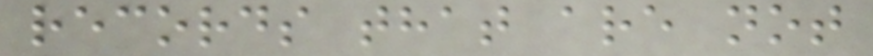records that are not
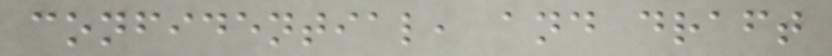confidential, and draft
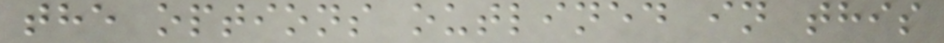the options outlined in this
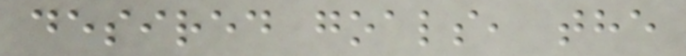desired goals, the
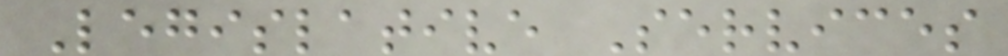Legislative Services
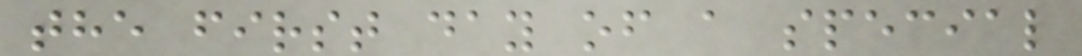the first day of a special
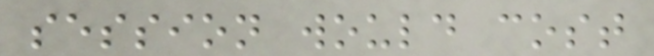session would cost
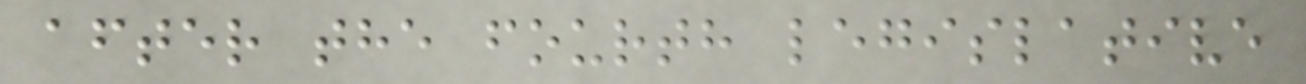after the fourth legislative
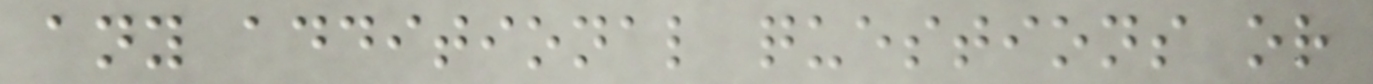any additional questions or
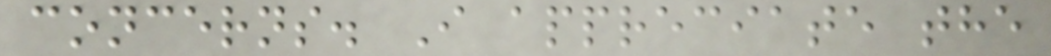concerns. I appreciate the
